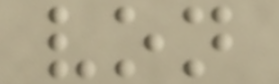von
